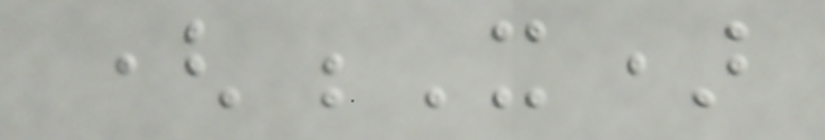(X)
